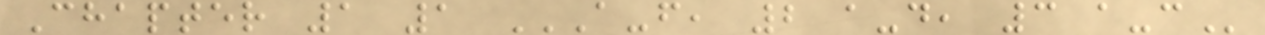Chapter 1 1 A-F, 2 A-D, 3 A-C
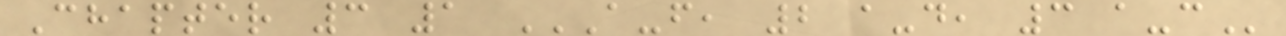Chapter 3 1 A-F, 2 A-D, 3 A-C
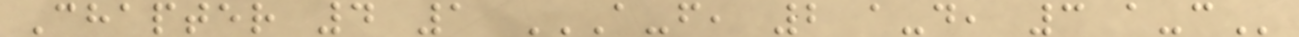Chapter 4 1 A-F, 2 A-D, 3 A-C
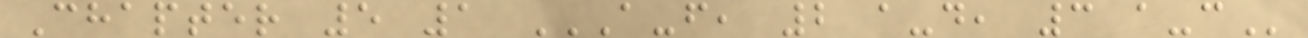Chapter 5 1 A-F, 2 A-D, 3 A-C
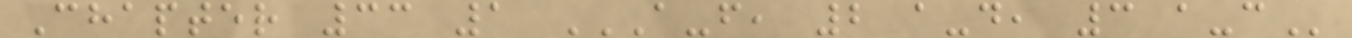Chapter 33 1 A-F, 2 A-D, 3 A-C
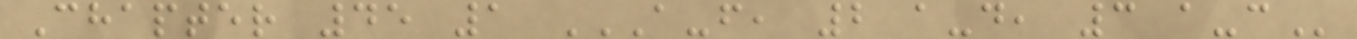Chapter 45 1 A-F, 2 A-D, 3 A-C
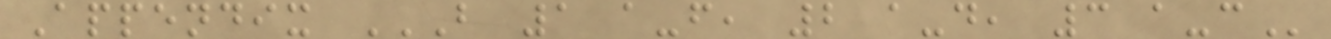Appendix B 1 A-F, 2 A-D, 3 A-C
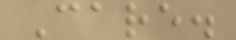Care.
